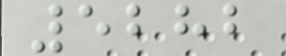5282
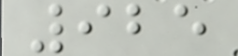925
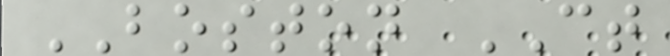BOSTON CT
